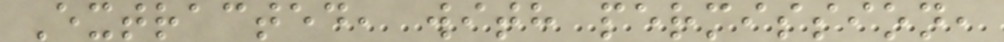Extracted, with permission,
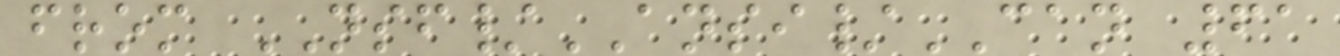from NSF/ANSI/CAN 61
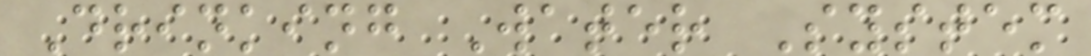Drinking Water System
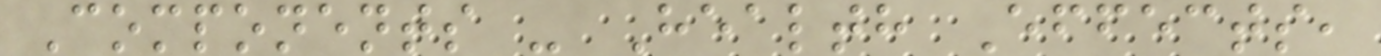Components - Health Effects,
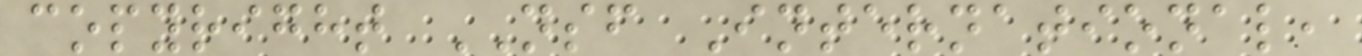copyright NSF International,
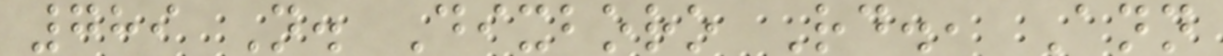789 N. Dixboro Rd., Ann
